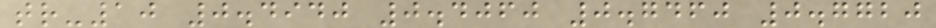tr-10 0.4940 0.4060 0.7460 0.7720
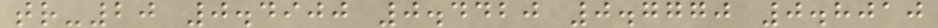tr-20 0.4900 0.4420 0.7770 0.8010
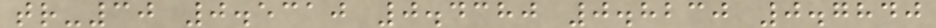tr-30 0.5310 0.4380 0.8230 0.7840
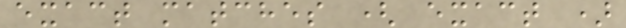exact matches ( exact )
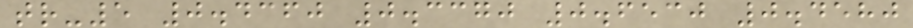tr-5 0.4360 0.3370 0.6530 0.4580
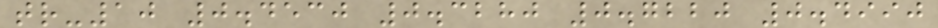tr-10 0.4530 0.3280 0.7220 0.4990
